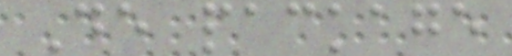De package
